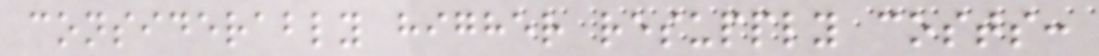considerably higher resupply costs:
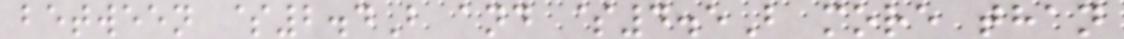between $2.4B and $4.5B more than
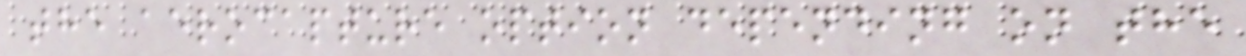the aerocapture option depending on the
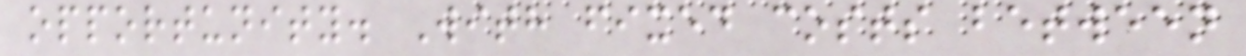opportunity. With fixed costs between
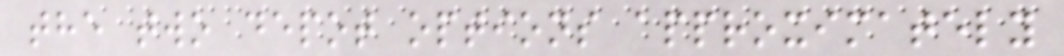the two depot options approximately
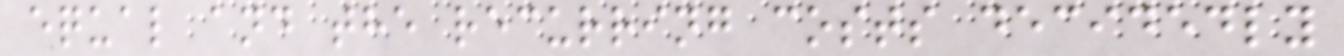equal and the recurring costs decidedly
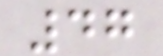47
